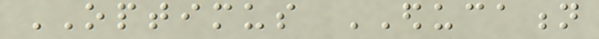OPTIMUS EDUCATION
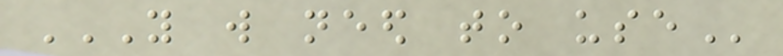YOU WILL NEED TO USE
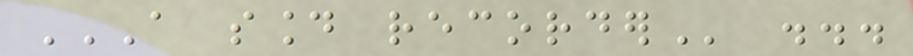A SOUND RECORDER ...
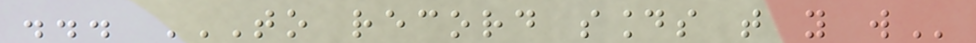... TO RECORD SOUNDS THAT YOU WILL
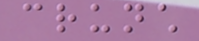crunch
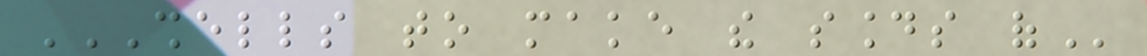SHELLS TO MAKE THE SOUNDS OF
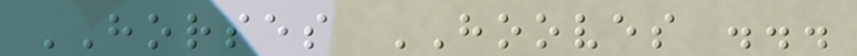HORSES HOOVES ...
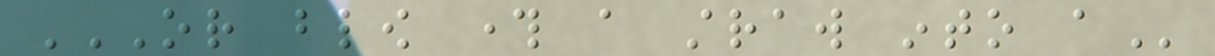OR BLOW THROUGH A STRAW INTO A
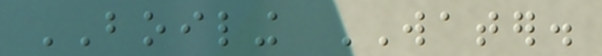BOILING WATER.
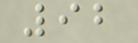92
